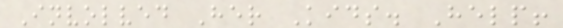Involved Her Kids. Help!
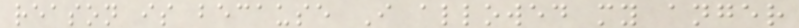reason is because I allowed my anger
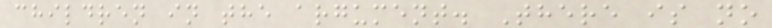children in the argument. There is no
